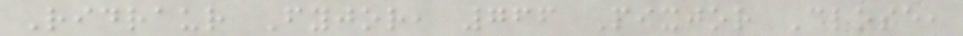Ridraur Fyjor, 766 Pixjor Close,
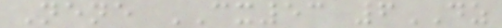Nene CX53 6DZ
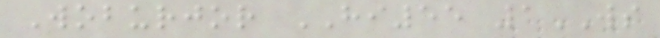Woburjor HI55 1WS
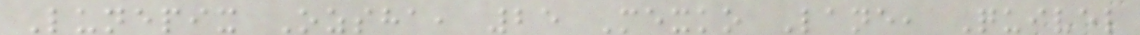Lunepix Ozsha, 25 Mexko Lane, Quivel
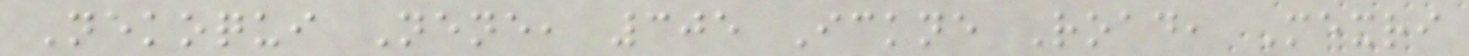Nekoqui Nene, 305 Ickne Road, Mexri
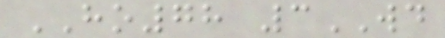HO78 3WD
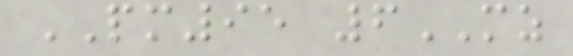PM95 6MZ
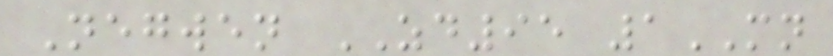Negwen ZD95 1MN
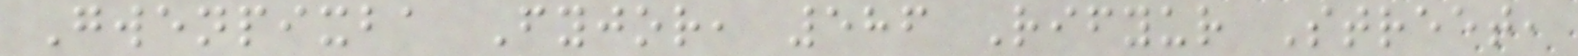Gwenpixba Fyjor, 586 Rifyur Street,
